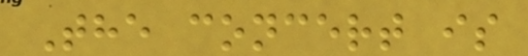The concert is
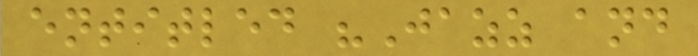entitled "Jazz and
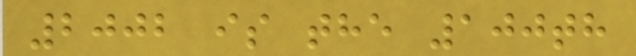2002 is the 100th
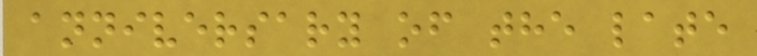anniversary of the late
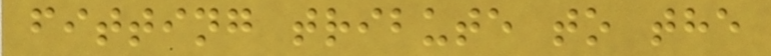fitting tribute to the
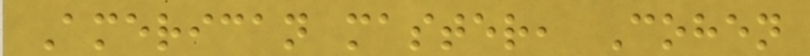American master, Cohen
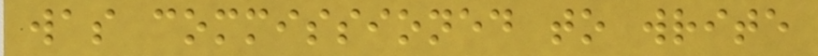was commissioned to write
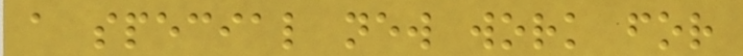a special new work for
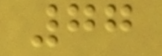77
